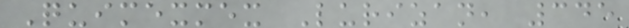Quimexmex Lurizan, 345
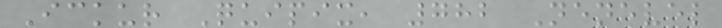Ickur Quipix, 782 Nenevel
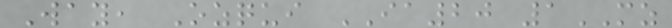Way, Ozqui IA20 1MZ
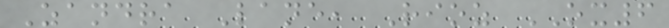Zandra Lane, Rioz OX6
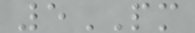5PM
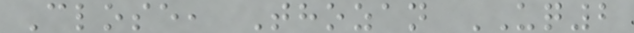Close, Thozan UQ2
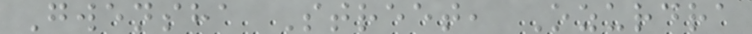Gwensha Street, Ozurdra
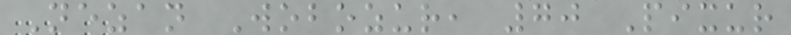Nezan Wobozur, 70 Pixur
